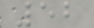52
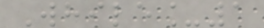While_1
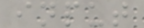input
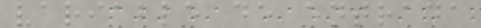variable de entrada
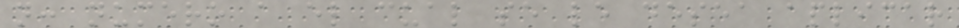n: numero a el cual se le desea aplicar
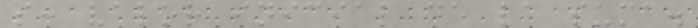s: valor inicial de la suma.
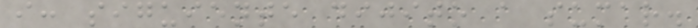i: siguiente dijito a sumar.
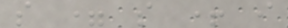s = s + i
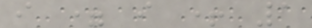i = i + 1
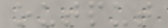output
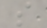s
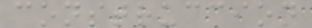construccion
